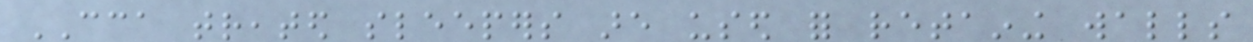CCA treated sleepers are used for retaining walls
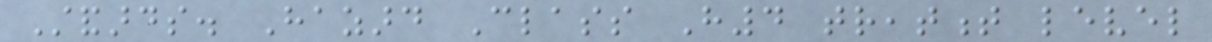Standards. Hazard Class H4 treatment level
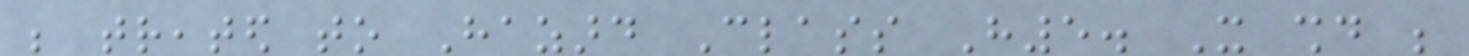be treated to Hazard Class H5. It should be
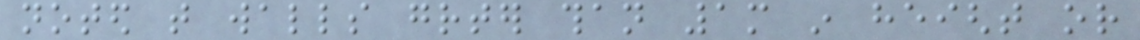noted that walls greater than 1m in height or
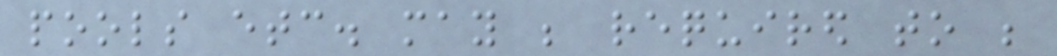pools etc. may be required to be
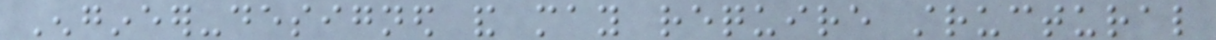Engineer-designed and may require structural
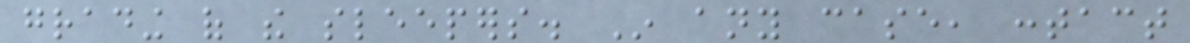grading of the sleepers. In any case, contact
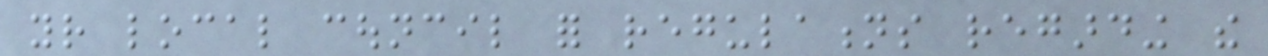your local council for regulations regarding the
